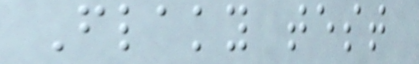Flaky test
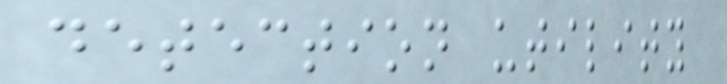detection utility
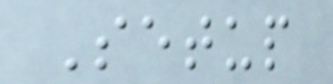Setup
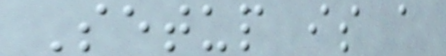Setup is a
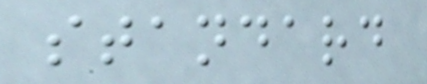standard
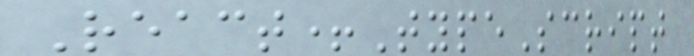React+TypeScript
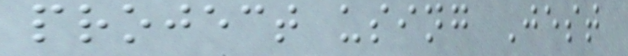project using Jest
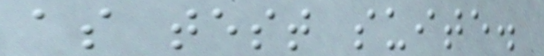as test suite.
